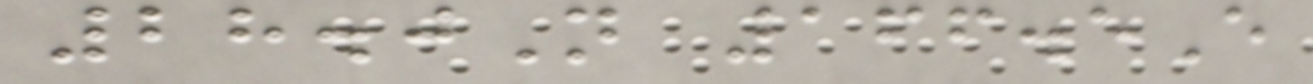28.0N 166.5E
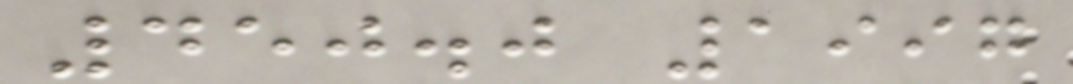450.0 1997
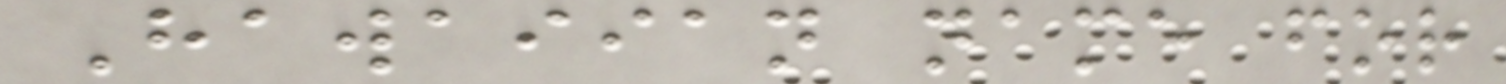Hawaiian name for
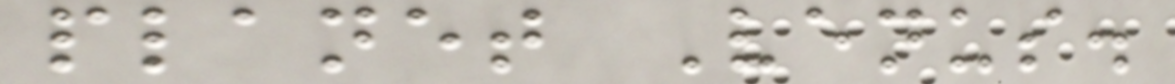planet Venus.
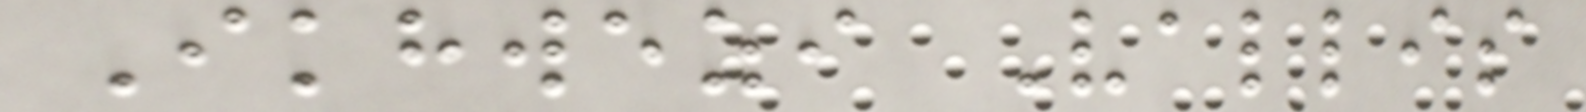Ikhwezi Vallis
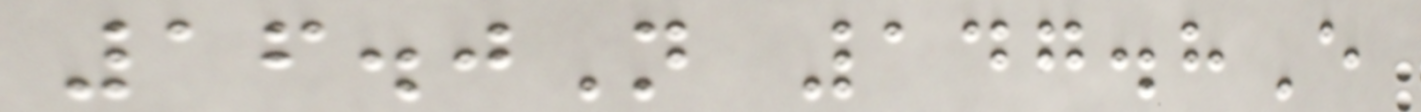16.0N 147.8E
